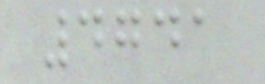4741
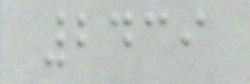2439
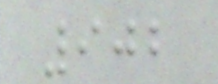902
